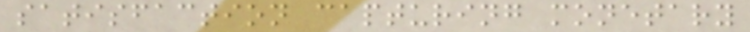satisfaction capturing monetary
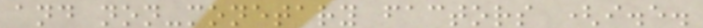and non-monetary factors (i.e.
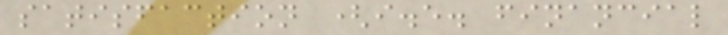satisfaction (i.e. financial
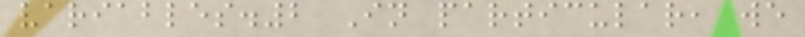variables.2 In particular, we
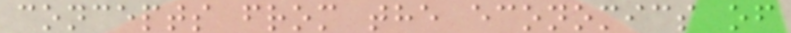concepts from the economics of
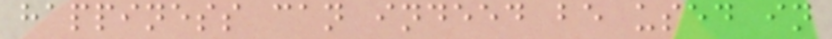happiness can indeed be used in
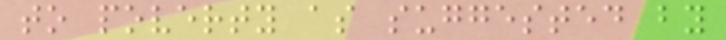to poverty as suggested by
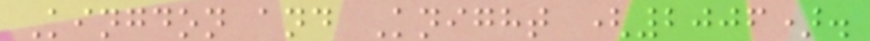Kingdon and Knight (2006).
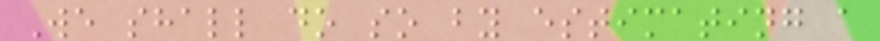We shall do so by estimating a
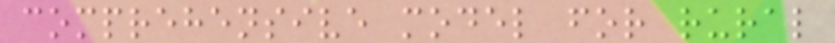comprehensive model for rural
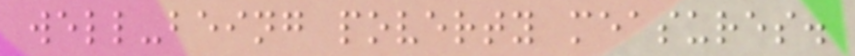well-being poverty measures.
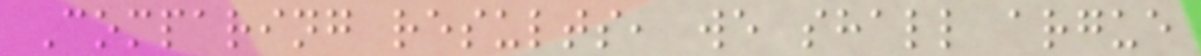Comparing results, we shall argue
